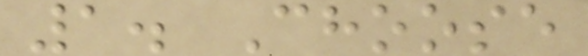1. Choose
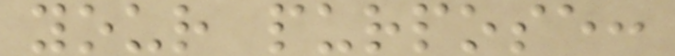your purpose:
